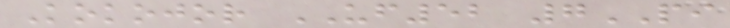Kokojor UF52 7PI
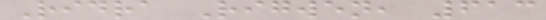Ridra Rigwen, 613
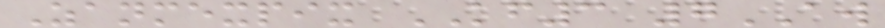Zanmexpix KF3 7AW
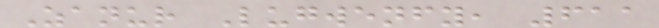Zanur Lugwenfy, 611
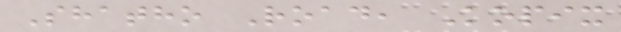Shatho Road, Kopix
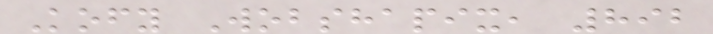Kofy Wobshapix, 892
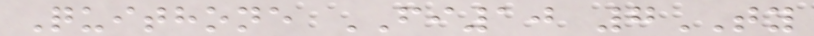Quithone FI10 7TY
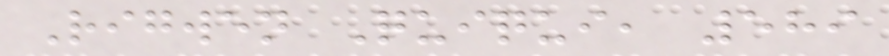Rigwen Quiqui, 589
